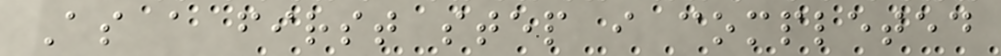As a first step i completed
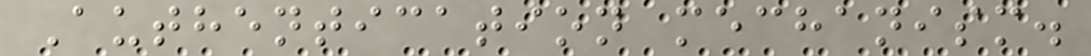Authentication mechanism.
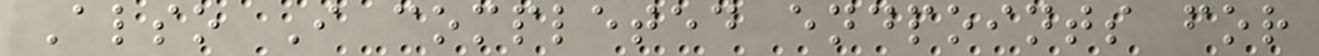Also I completed endpoints for
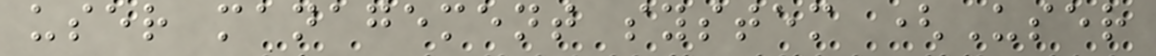user management system (User
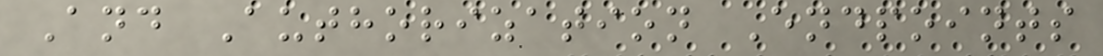And Authorization Endpoints
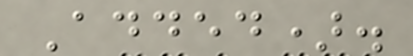Added).
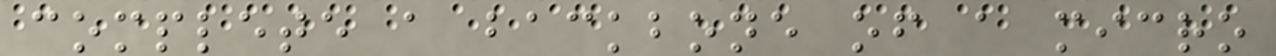complete a backbone of a micro
